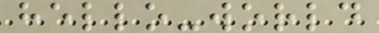hello-world
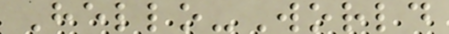Hello-World
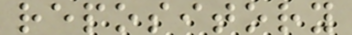repository
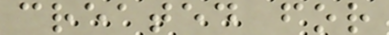created for
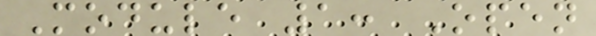Module 1: Open
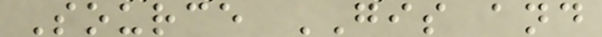Source GIS and
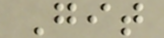Git
